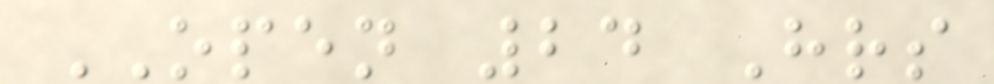OPEN 24 Hrs
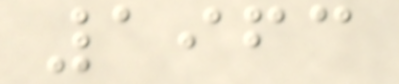1963
